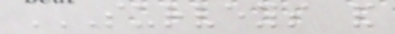SURVEYS AND
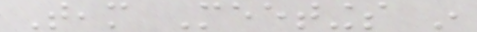Team Meetings in
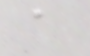a
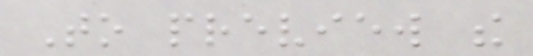To preview the
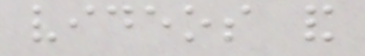videos and
